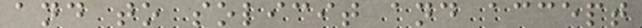and to solicit and accept
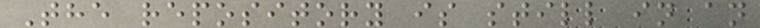The repository is still in an
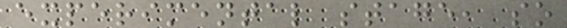experimental stage, so
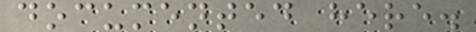documented here.
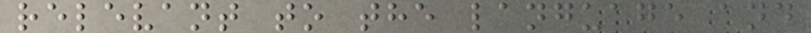relevant to the language and
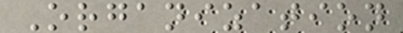Organization
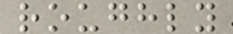roughly
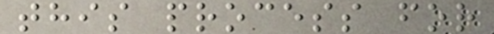this process for
